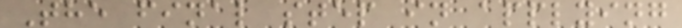The final step in applying
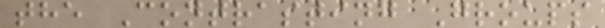the Contrasting Groups
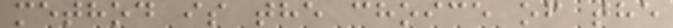method is the choice of the
